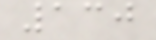130
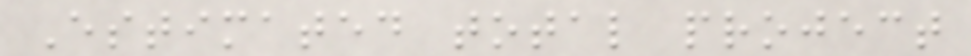Estimated total project
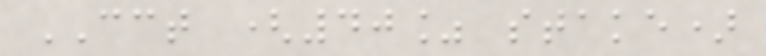CCT (40% stake)
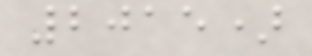2015)
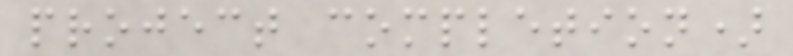project completion)
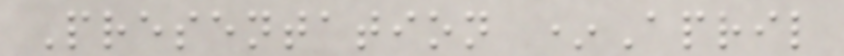Presentation *April
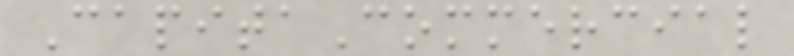CapitaCommercial
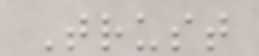Trust
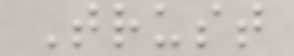Trust
